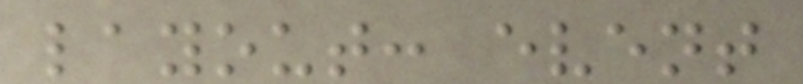layout: event
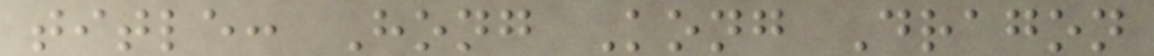title: Hong Kong Dragon
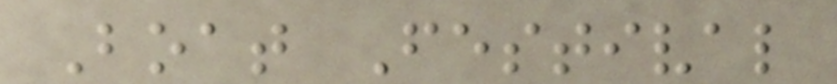Boat Festival
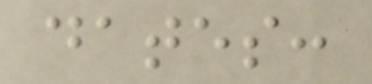dates:
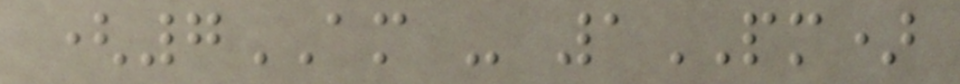(7AM - 1PM)
